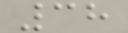38
